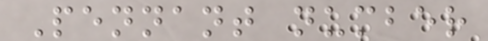Pennant number
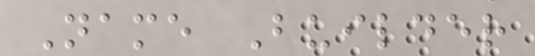Name Builder
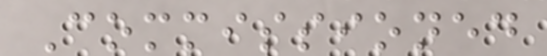Commissioned
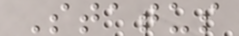Status
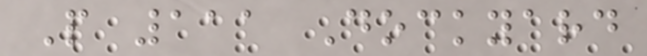P 111 Dockyard
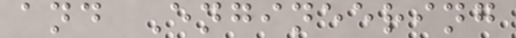and Engineering
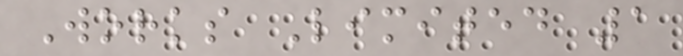Works Limited 1
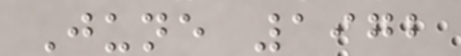June 1972
